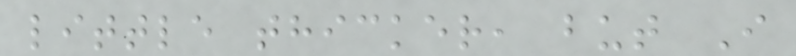little thicker, but I
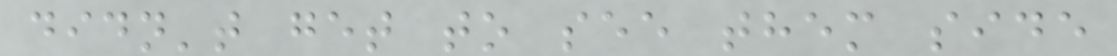didn't get to see them side
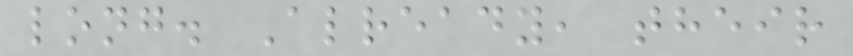long. Already, their
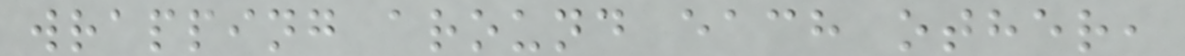wrapping around each other,
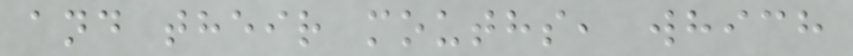and their mouths, which
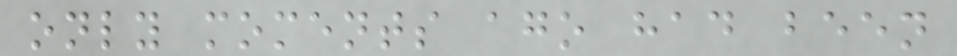only moments ago had been
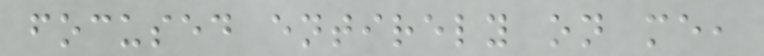focused entirely on me,
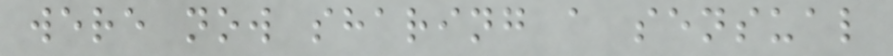were now sharing a sensual
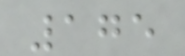175
